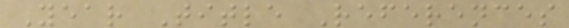Year Title References
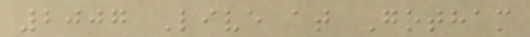2007 Live at Gotham
